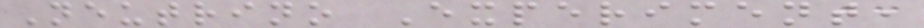Neutrino Experiment,
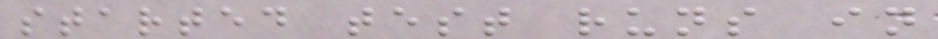started test runs in
